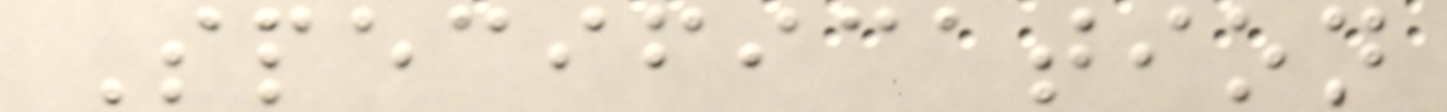Specification
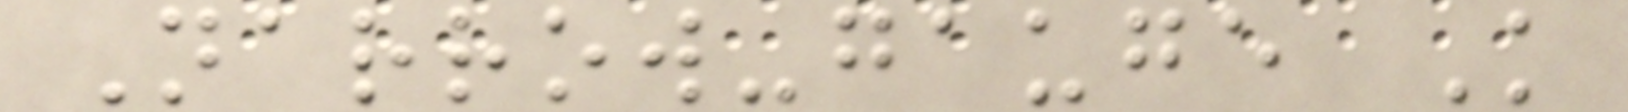Narrow-gauge K
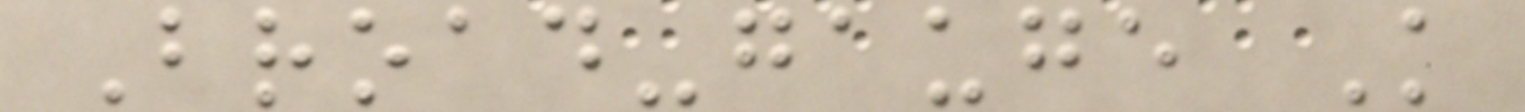Broad-gauge K
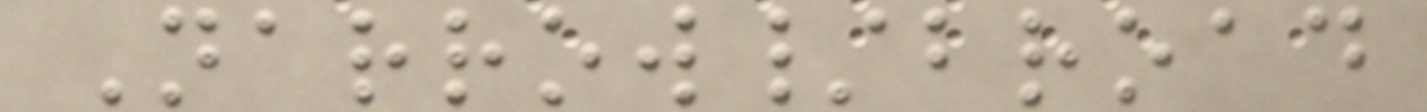Narrow/broad
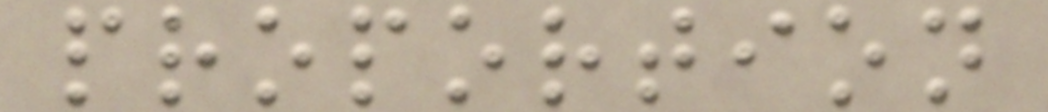proportion
